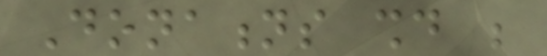Donations should be
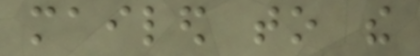mailed to the
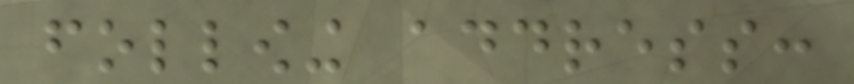following address:
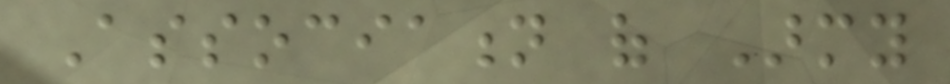Association of Army
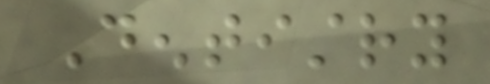Dentistry
